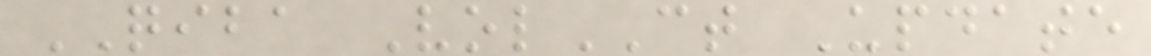QIBA VolCT Update
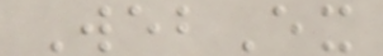WebEx
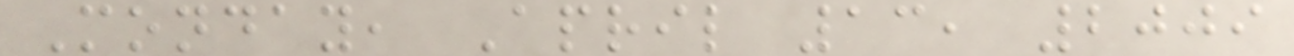Monday, April 13, 2009
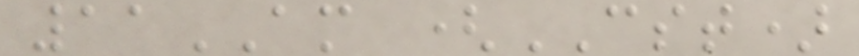11AM (CST)
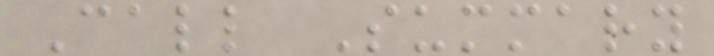Call Summary
